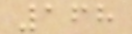168
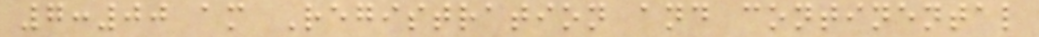7:00 am Registration and continental
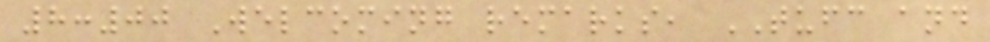8:00 Welcoming remarks, TUFC and
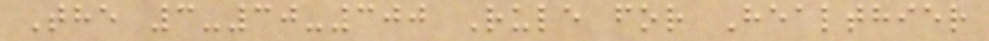The 3-30-300 Rule for Healthier
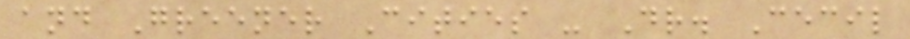and Greener Cities - Dr. Cecil
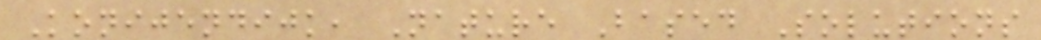Konijendijk, Nature Based Solutions
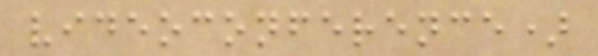videoconference)
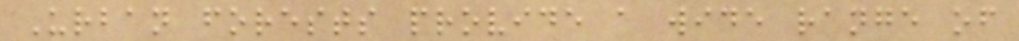Urban forests provide a wide range of
